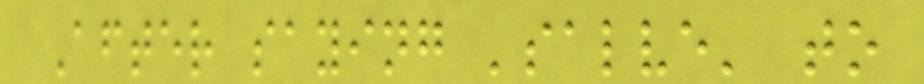After saying 'salve' to
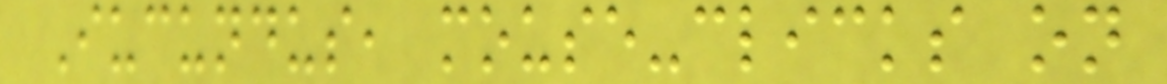Iucundus, mouse-clicks on
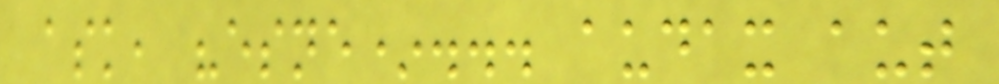ask, "esne*... audax aut
